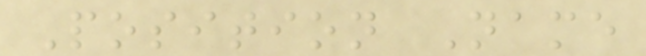Position Name
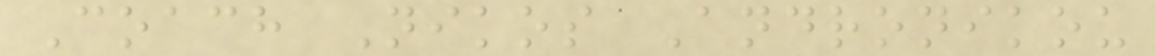Coach Nikos Andronikou
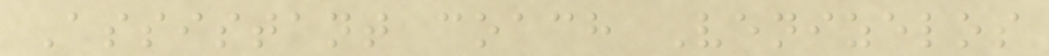Assistant coach Venizelos
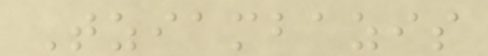Tziambazis
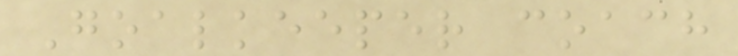Goalkeeper coach
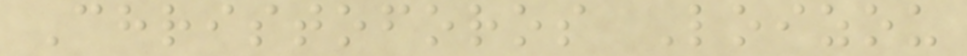Christoforos Loizou
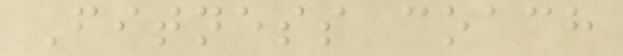Fitness coach
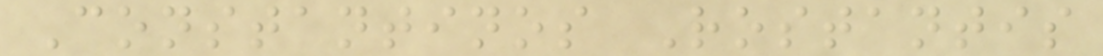Constantinos Rostantis
